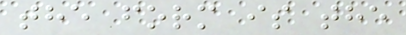the form is the
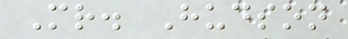Mr. Hudson
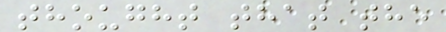thought that the
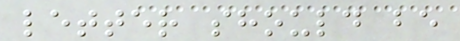letter should be
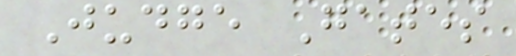Judge Gates
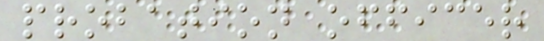probation officer
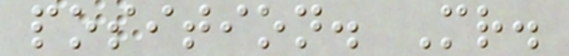position. Mr.
